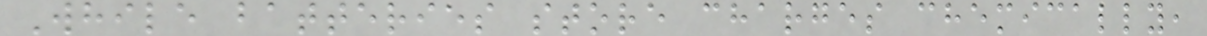While batteries store charges chemically,
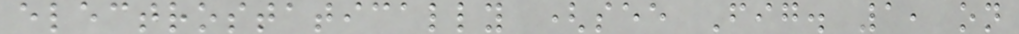electrostatically (see Fig. 1, on
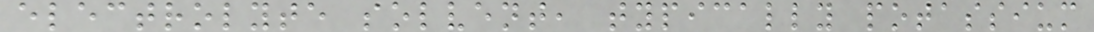electrolyte solvent, typically potassium
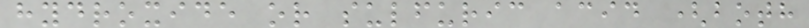hydroxide or sulfuric acid (both
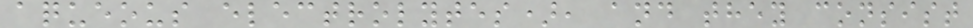aqueous electrolytes), and they consist
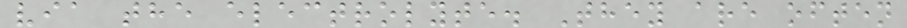via the electrolyte. They are often
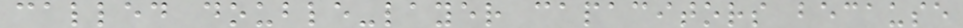called double-layer capacitors because
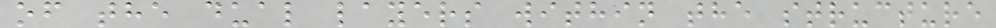of the dual layers within the structure
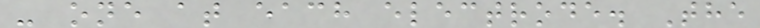- one at each electrode. The
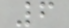6
